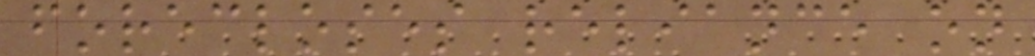forecloses reliance on
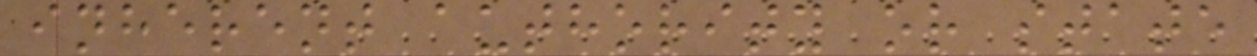inherent authority or state
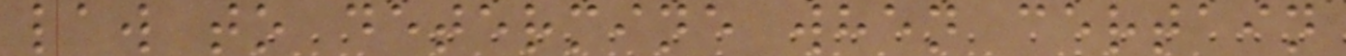law to determine when certain
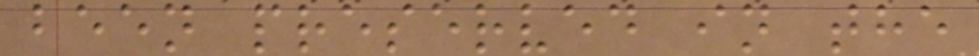been preserved in the
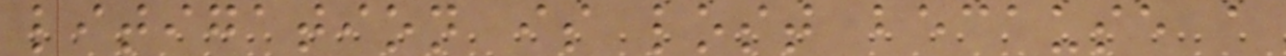litigation is lost because a
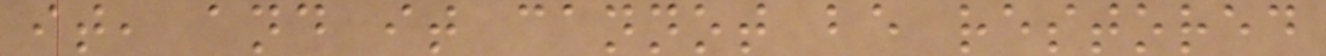it, and it cannot be restored
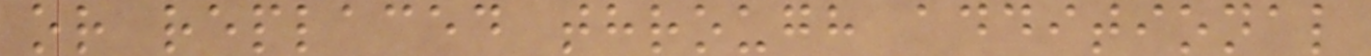or replaced through additional
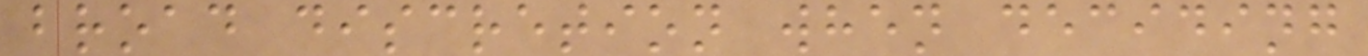broad discretion when deciding
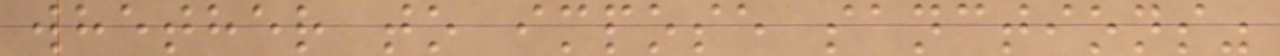whether to impose sanctions"
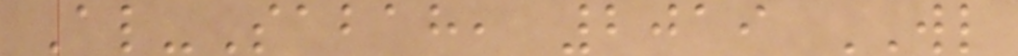Al-Sabah, 2019 WL
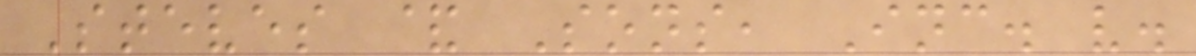Steves & Sons, Inc. v.
